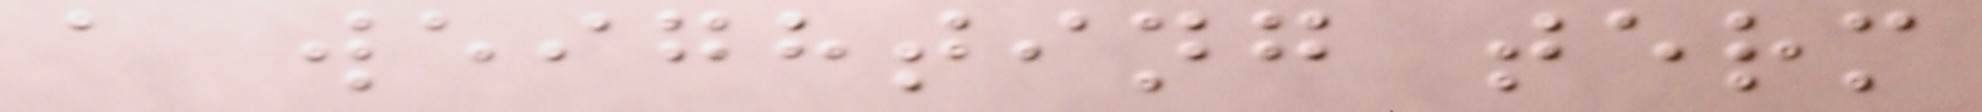a weighting term
